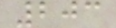203
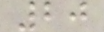20
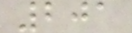201
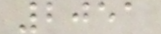2051
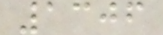1306
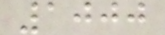1000
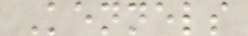Kennels
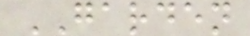GARDEN
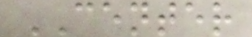CENTER
